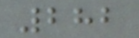282
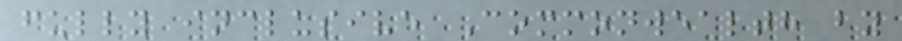fully inclusive Commonwealth by
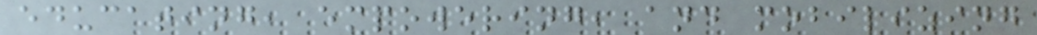educating, empowering, and mobilizing
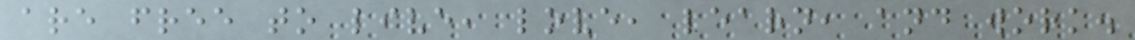are free to live, love, learn, and work.
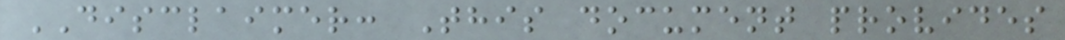DISCLAIMER: This document provides
